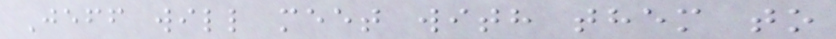Jeff will meet with them to
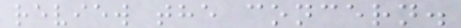review the concern.
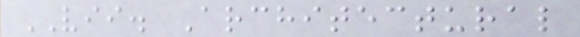VII. Architectural
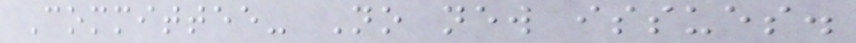Committee- No new issues.
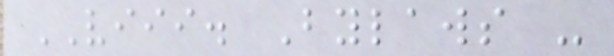VIII. Bylaws -
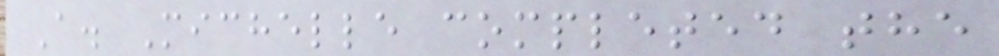A. Michelle completed the
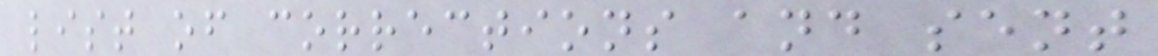list of corrections and sent
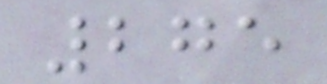275
